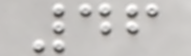46
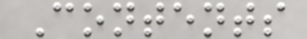Contents
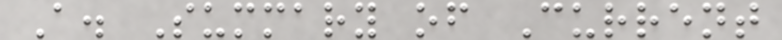A. Summary of Current
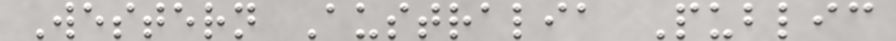Western Australia Public
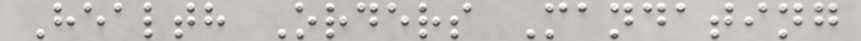Health Orders Mandating
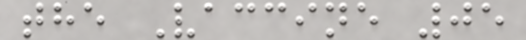the Vaccine 05
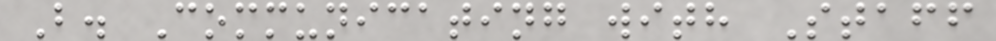B. Communicating with Staff
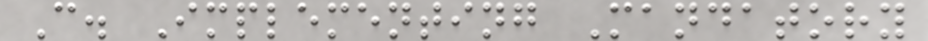C. Implementing Mandatory
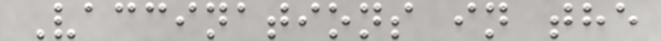Vaccinations in the
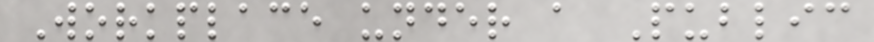Workplace under a Public
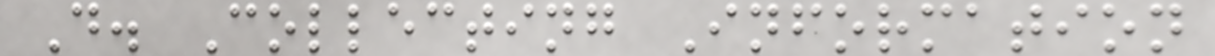D. Collecting Information
